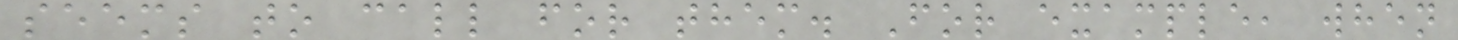seems to call for them. For example, when
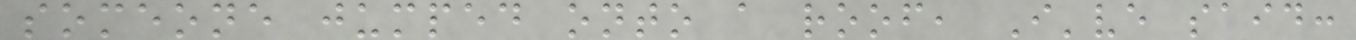someone jumped onto a roof, I've said:
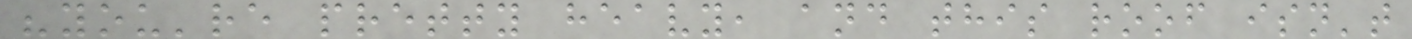"you're pretty heavy, and this roof isn't
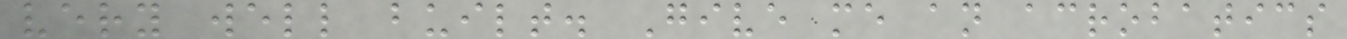very well built. Give me an acrobatics
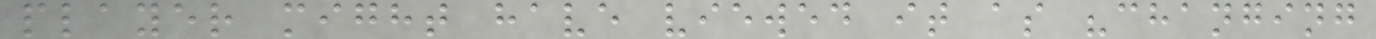player might have viewed it as "changing
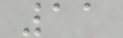11
